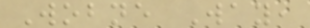Wobne Way,
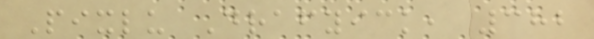Pixlu Drafyick, 382
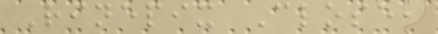Rinepix Close,
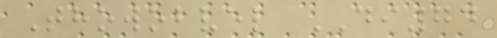Thowobvel DI74
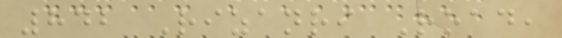842 Rizanri Road,
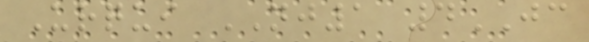Urqui NJ1 4JC
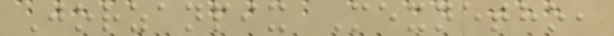Jorzanpix Mexnetho,
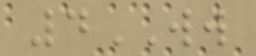4WW
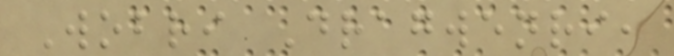Wobri Dragwenri,
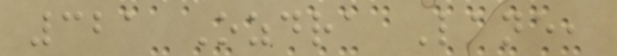321 Ozdra Lane,
